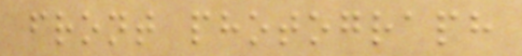front photograph
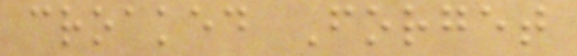croaked Forget
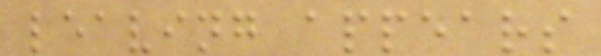leaving appears
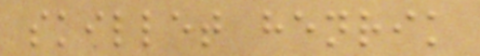skillet henrik
